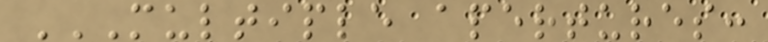MULTIPLE APERTURES:
